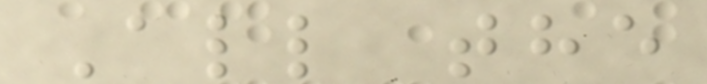All the
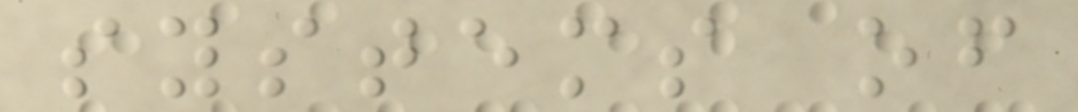systems of
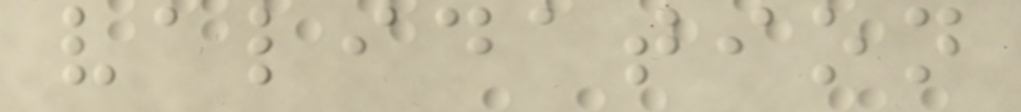validation
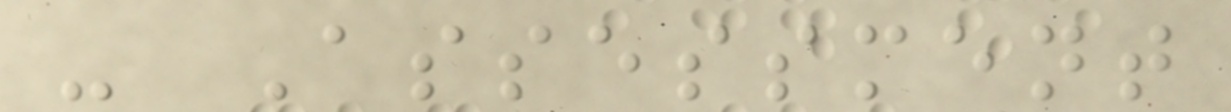- Assessment
